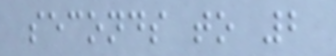seconds to 2
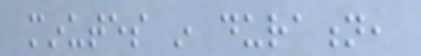minutes in duration,
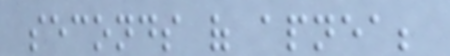seconds of apnea;
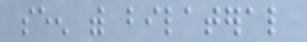seen with bilateral
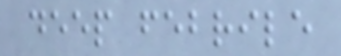deep febrile
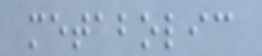metabolic
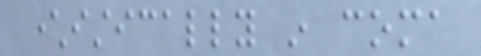characteristically in coma
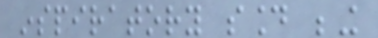inspiratory sound being
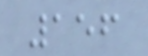156
